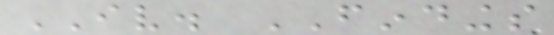IV. FINDINGS
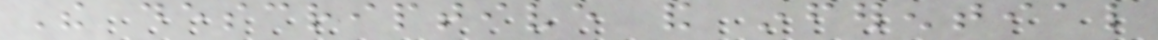The descriptive and inferential
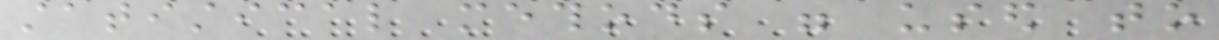statistical methods were used to
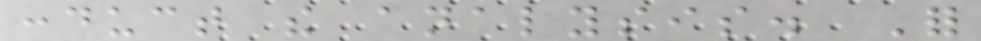conduct the analysis. For
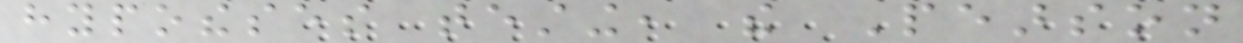hypotheses testing, the Pearson
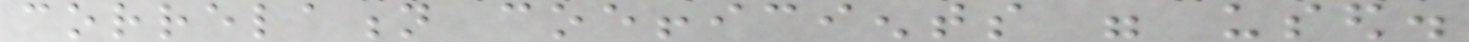correlation coefficients were used.
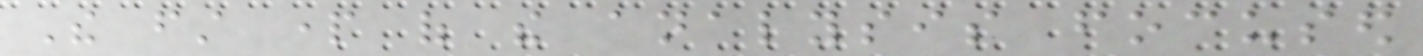The first part of the analysis focused
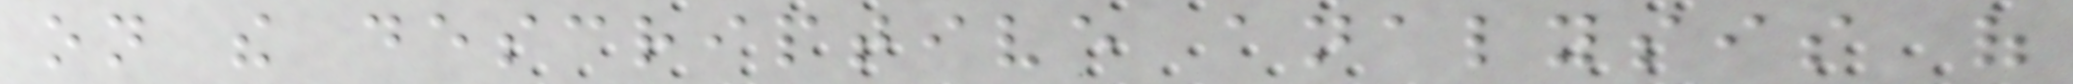on the descriptive analysis of
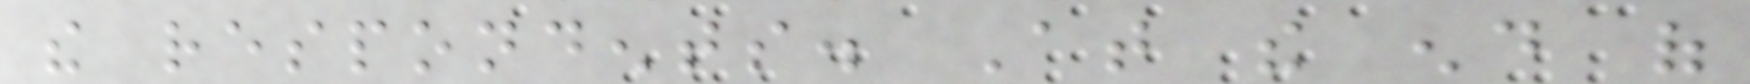the respondents. At the end of
